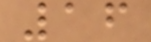16
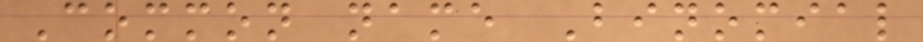Common name Binomial
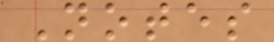Notes
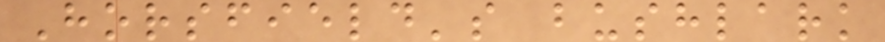Horsfield's bushlark
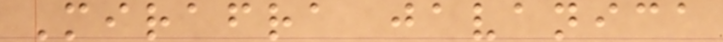Mirafra javanica
